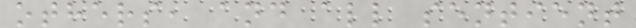others, and all sentient
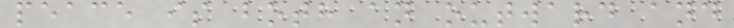peace is both an outward and
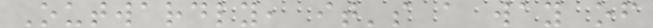Outwardly, it's a way of
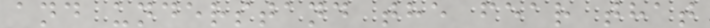and understand the fear that
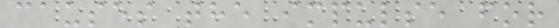causes the impulse for
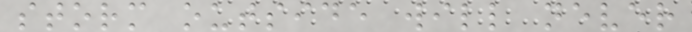storm outside will never
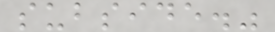subside."
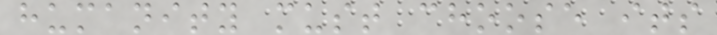humanity must choose its
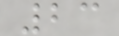23
